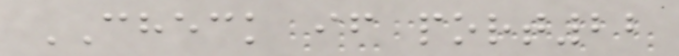CHECK if port22
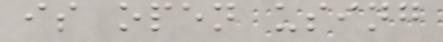is open using
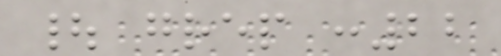| grep :22
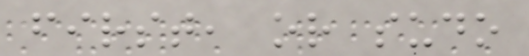first, or sudo
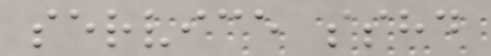service sshd
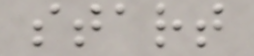start
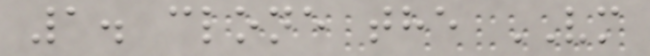1. clone the VM
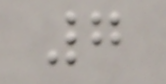7
